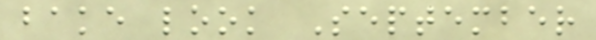bake look September
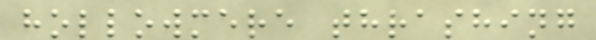hollowmere thrashing
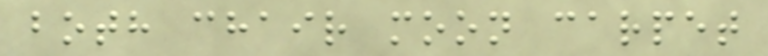both chair moon carpet
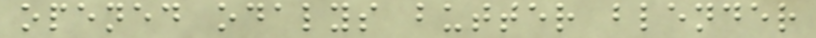opened odalys butter blender
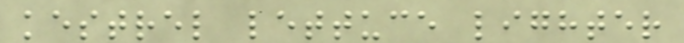kestrel lettuce lighter
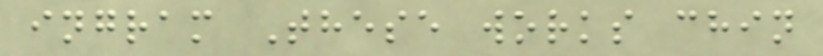ingram These works chin
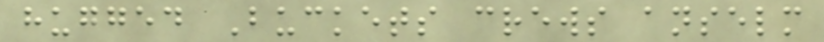hugged Buckets crews anselm
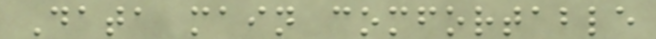Data main comfortable
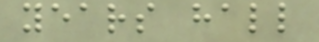years hall
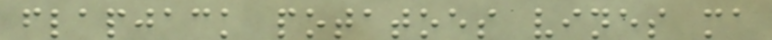flapjack potatoes vines ma
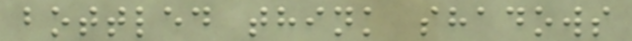bottled think shadows
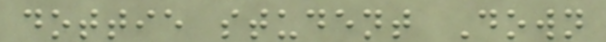dottie student Down
